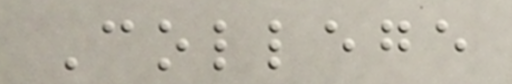College
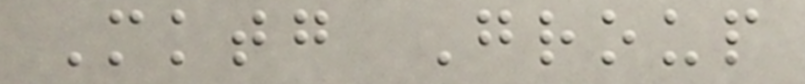Mktg Group
